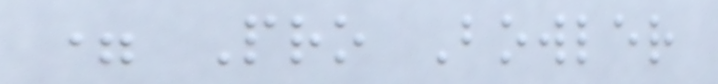= Pro Bowler
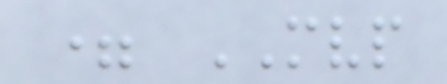= MVP
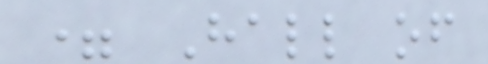= Hall of
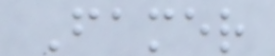Famer
